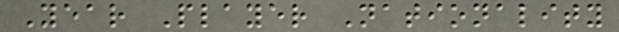Year Player Nationality
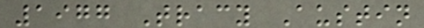1977 Tracy Austin
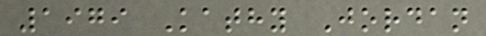1979 Kathy Jordan
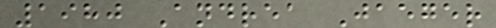1980 Andrea Jaeger
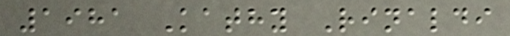1981 Kathy Rinaldi
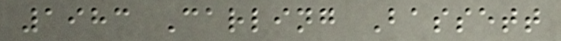1983 Carling Bassett
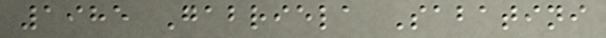1985 Gabriela Sabatini
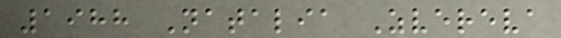1988 Natalia Zvereva
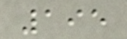195
